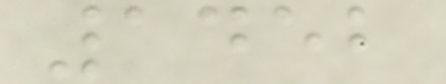1452
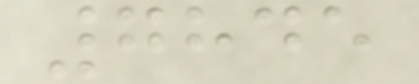7845
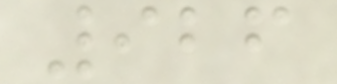926
